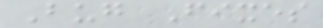Bug Fixes
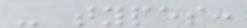- types:
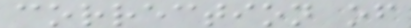correction of
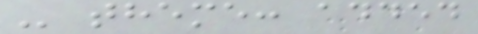- theme: added
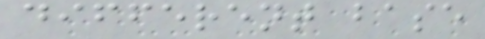different base
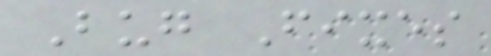Bug Fixes
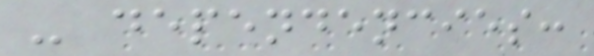- dependencies:
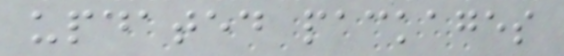updated packages
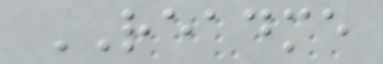README
